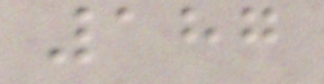187
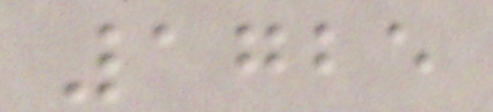1725
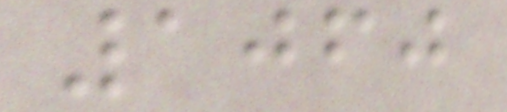1060
